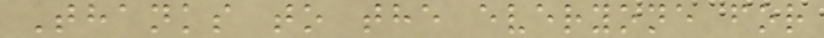Thanks to the everyone for
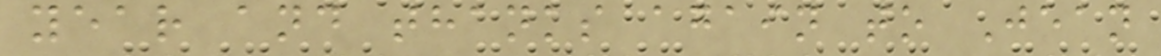year and thanks again to Jean
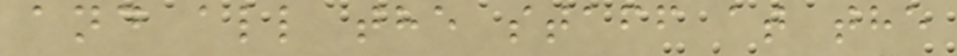and all the staff at the
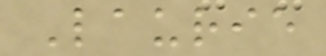Laurie
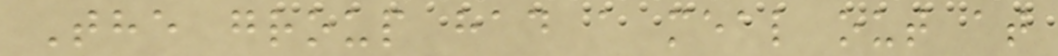The group had a meal out at
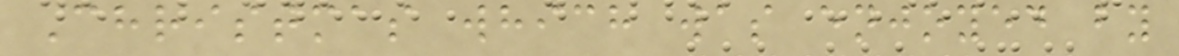Christmas which was enjoyed by
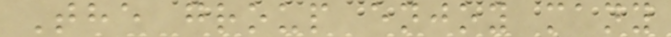The group enjoy many
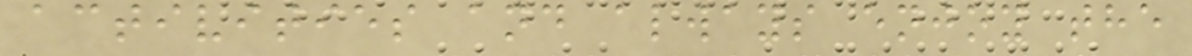activities and always enjoy the
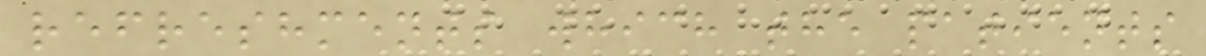refreshments which the patients
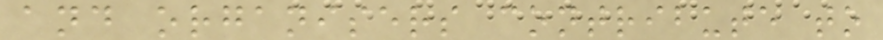and organisers contribute to
